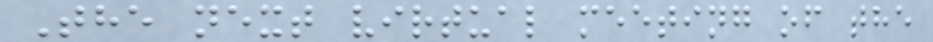The next virtual meeting of the
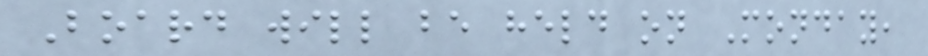Board will be held on Monday,
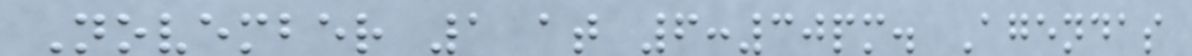November 1 at 6:30pm. Agendas
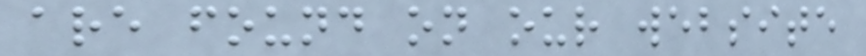are found on our website
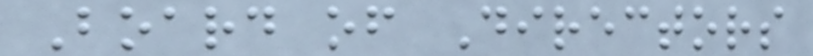Board of Directors
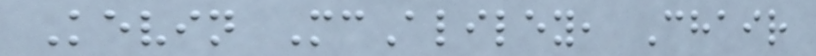Kevin McAliley, Chair
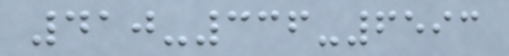410-336-6593
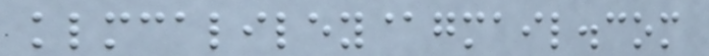klmcaliley@gmail.com
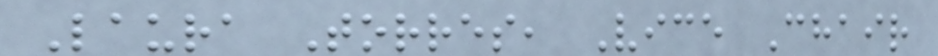Laura Torres, Vice Chair
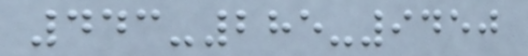443-285-9450
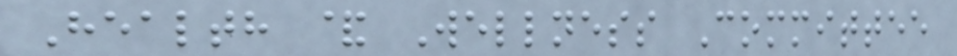Health & Wellness Committee
